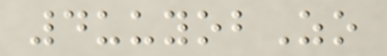4uuyobZo
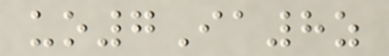uo7Ia8z
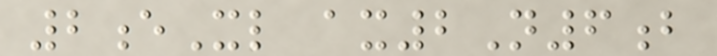2eXl ax2N6b
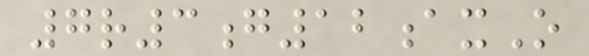7r3g12axO
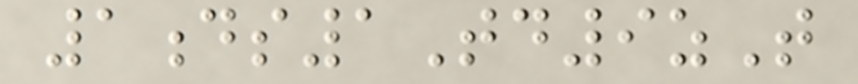1ds1Td9zT
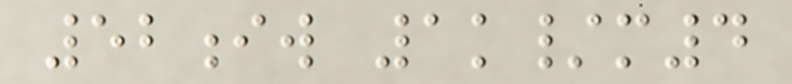52iw 1k/m4
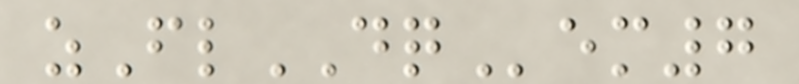zFlDQem7
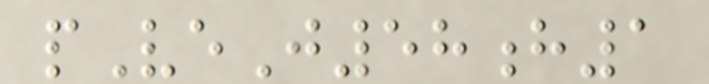pVeJ58h1
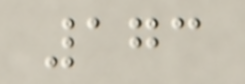173
